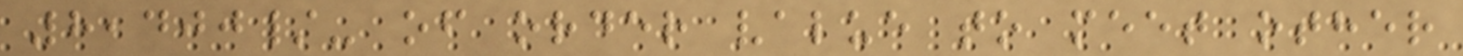8,400/- of order value to meet other
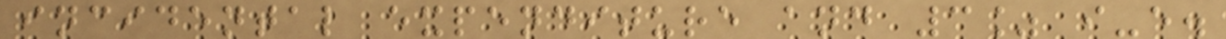incidental expenditure and 3% i-e.
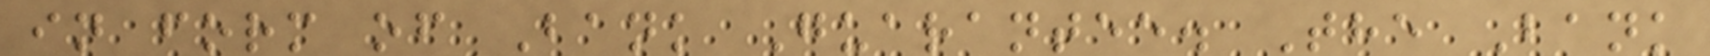in form of Bank Guarantee. The Bank
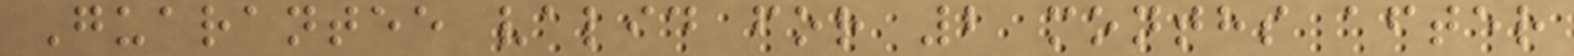Guarantee valid for 2 months after
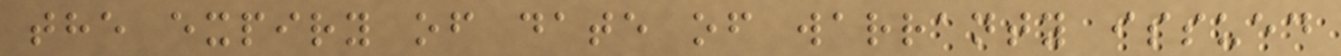the expiry of date of warranty issued
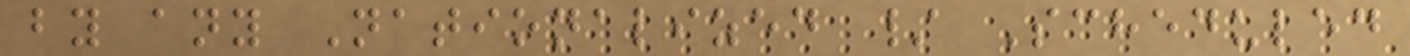by any Nationalized / Scheduled
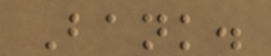Bank.
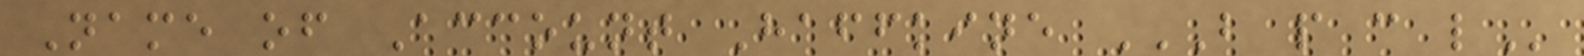Name of Account Haffkine B P C L
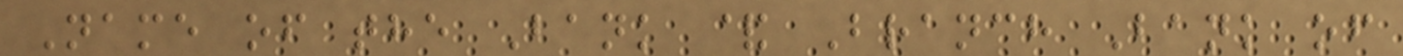Name of the Bank & Branch Bank of
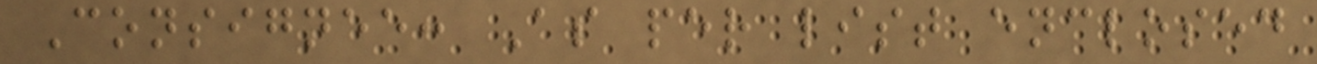Consignee: As per list enclosed
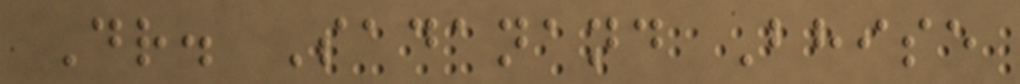Dr. Sadanand Bhise
